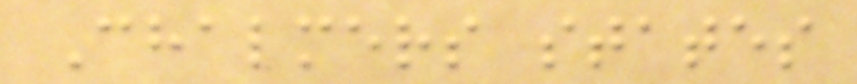Chalmers states
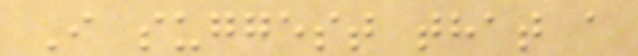I suggest that a
